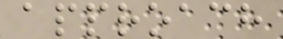approach
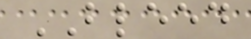BLEED
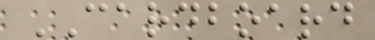CARDBOARD
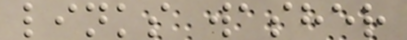links washer
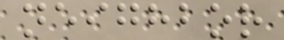neighbor
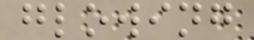glowing
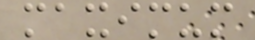maximum
